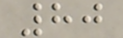80
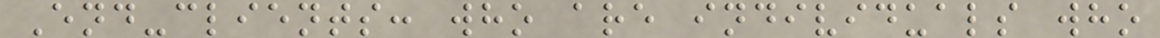End-clients: who are individuals who
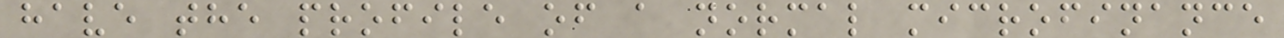have the profile of a normal microfinance
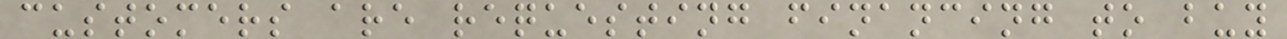customers are requesting financing to buy
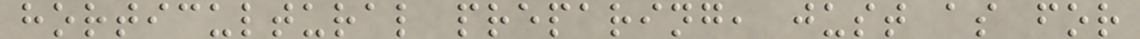horticultural preparing, just as for
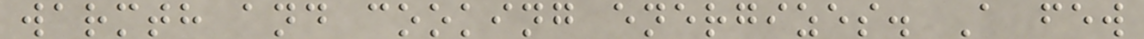warmth and cooking energizes. A few
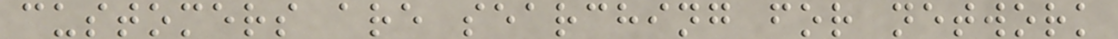customers are searching for network
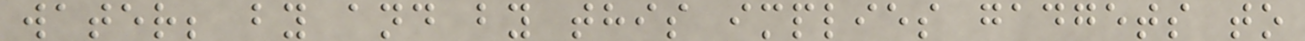water; by and by this implies gadgets to
